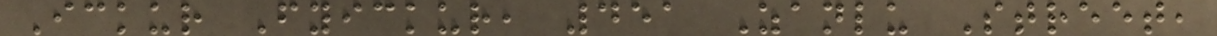Ickur Fyickur, 451 Zanlu Street,
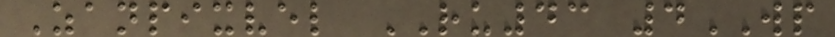Zanpixvel RU43 4WP
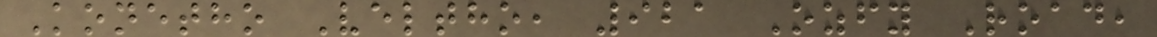Konetho Veltho, 921 Ozfy Road,
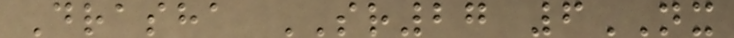Drasha SR27 6NX
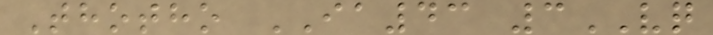Thotho IA43 3VQ
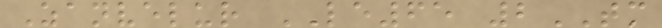Zanvelur LE65 2TM
